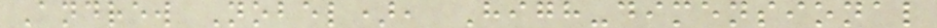Andrew Nobel), High-dimensional
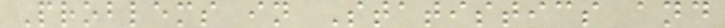Problems in Statistics and
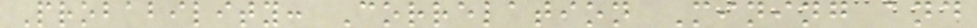Probability: Correlation Mining and
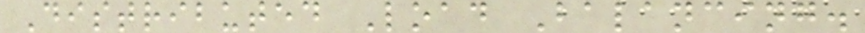Distributed Load Balancing.
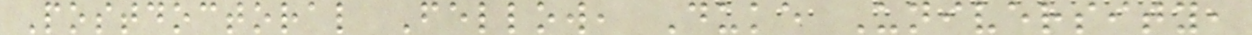Postdoctoral Fellow, Duke University,
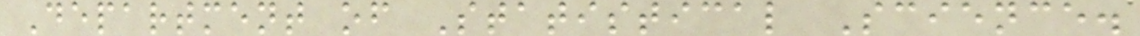Department of Statistical Science.
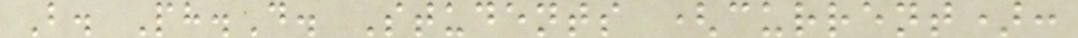B. Ph.D. Students (current):
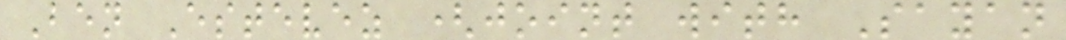Ben Estevez (joint with Sayan
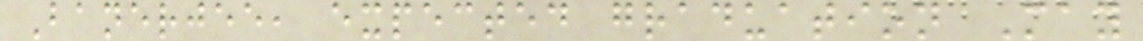Banerjee, expected graduation May
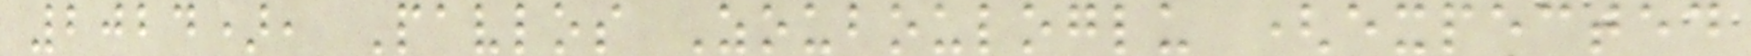2024), Pavlos Zoubouloglu (expected
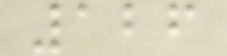126
